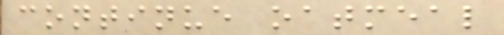continue oatmeal
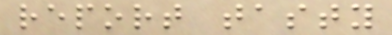report tasty
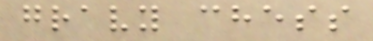gravy chess
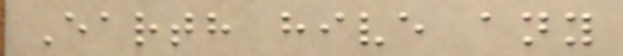Earth hive any
